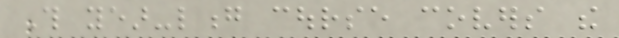This year-long course covers the
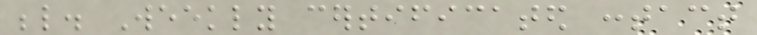below. Weekly certificated contact
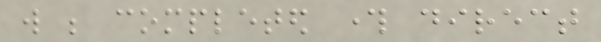will be completed through direct
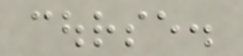course.
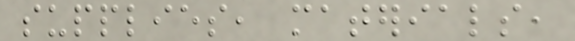supplies, materials,
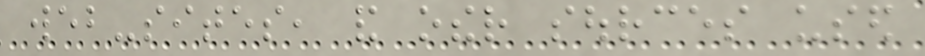web-sites, and other sources used
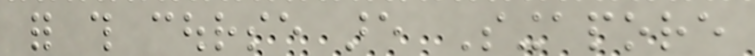for this course are Singapore
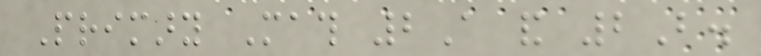Primary Math 2A and 2B.
